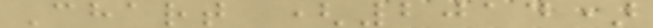Chart (2014)
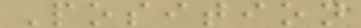Position
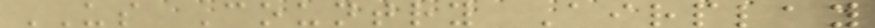US Country Airplay
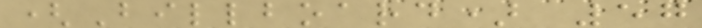(Billboard) 57
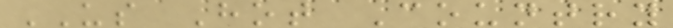US Hot Country
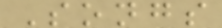Songs
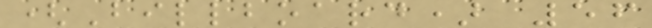(Billboard) 56
